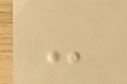-
